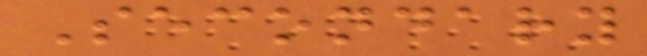Secondary
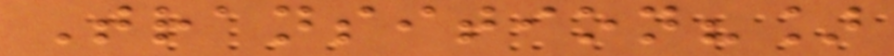Transition?]
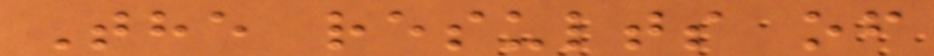The results of
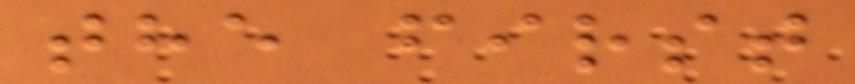the first
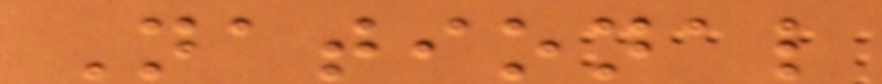National
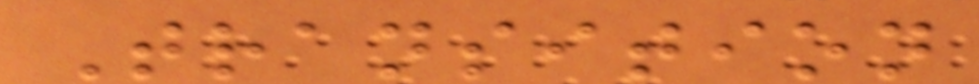Transition
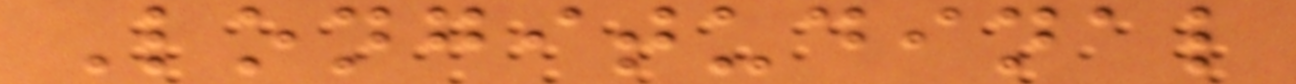Longitudinal
